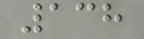138
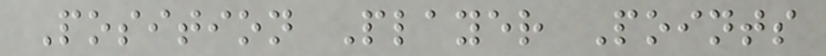Position Player Points
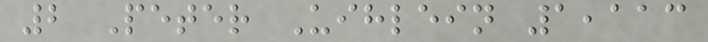2 Peter Uihlein 1,113
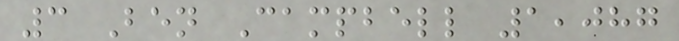3 Ben Campbell 1,087
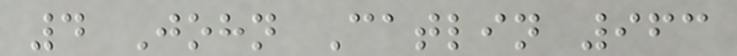4 John Catlin 963
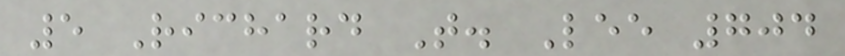5 Richard T. Lee 704
